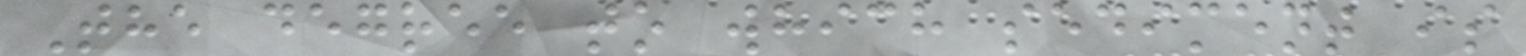The degree to which sediment is
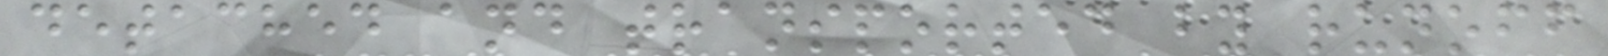detached and transported by runoff
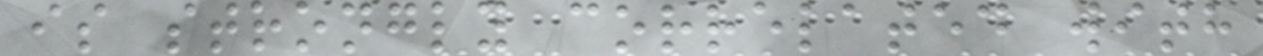is strongly correlated with
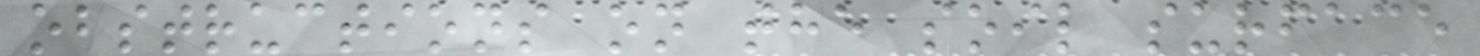obstructions on the soil surface
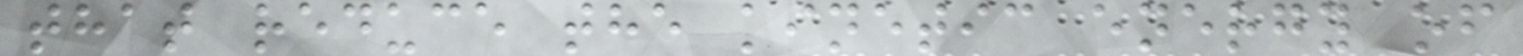that reduce the kinetic energy of
